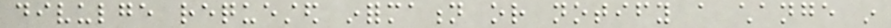divulge requested information or notify a change in
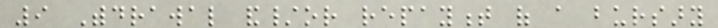9 Withdrawal and/or repayment of a bursary
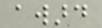award
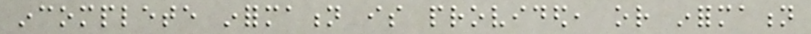incomplete information is provided, or information
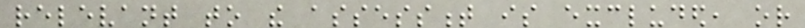relevant to the assessment is excluded, or
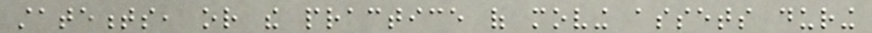statements, or the practice of moving assets during
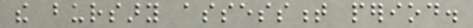the bursary assessment period.
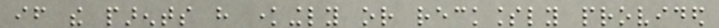if the parents have knowingly or recklessly provided
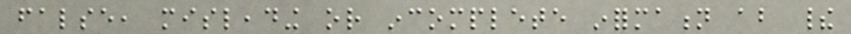false, misleading or incomplete information about their
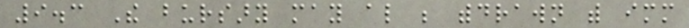9.3 The bursary may also be withdrawn with immediate
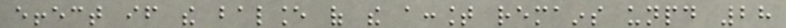effect if the balance of the account remains unpaid 28
